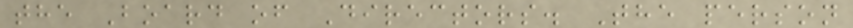the Board of Directors. The person
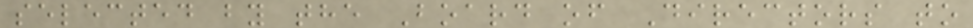selected by the Board of Directors to
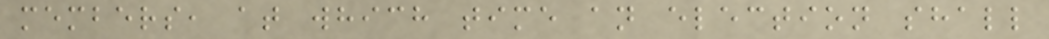members, at which time an election shall
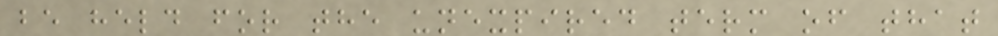be held for the unexpired term of that
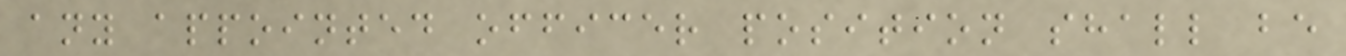any appointed officer position shall be
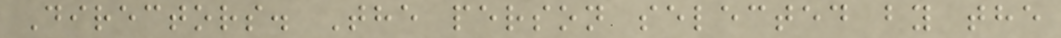Directors. The person selected by the
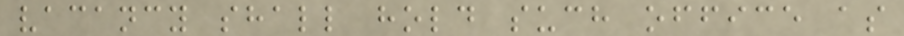vacancy shall hold such office as
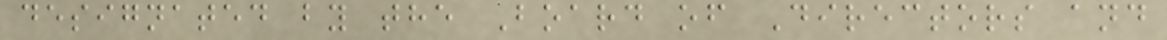designated by the Board of Directors and
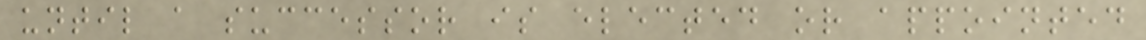until a successor is elected or appointed
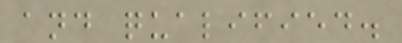and qualified.
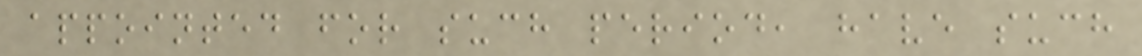appointed for such period, have such
